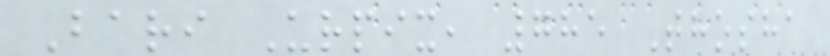Bari Urpix, 785 Thosha
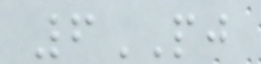6PJ
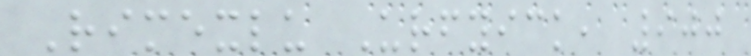Rimexlu Urfyick, 900
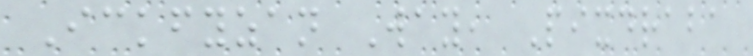Ickfyzan Way, Pixdraba
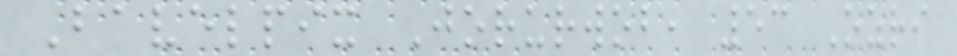Bavelpix Jorurwob, 53 Ozri
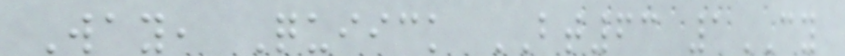Way, Quiick BT63 1CY
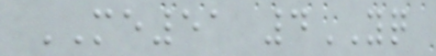ME51 4YQ
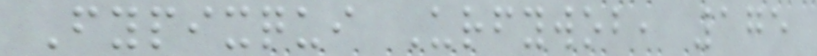Fypixqui Urfywob, 175
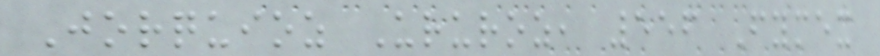Jorquioz Ururoz, 556 Fymex
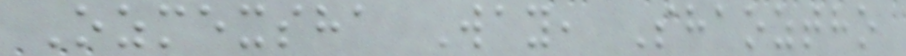Ozmexsha Way, Shaoztho
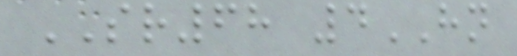SR68 4HN
